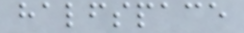halfspace
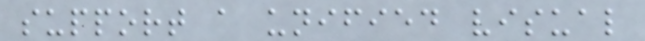support a unified visual
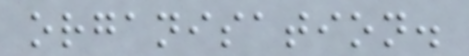organisation.
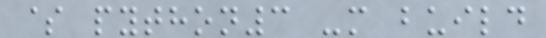$ python3 -m build
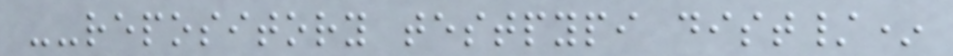--repository testpypi dist/*
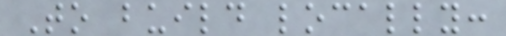To build locally:
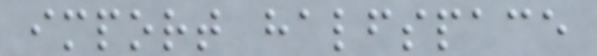import halfspace
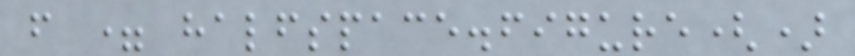f = halfspace.figure()
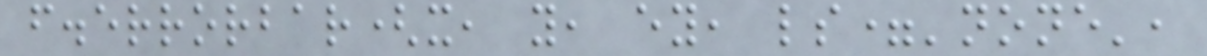f.errorbar(x, y, ey, ls='none',
